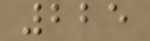225
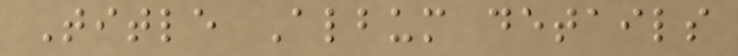Title Album details
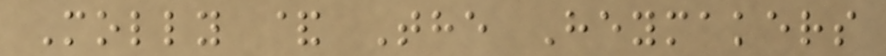Molly & The Heymakers
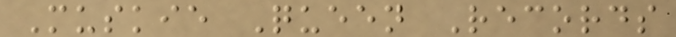Muskie Queen Records
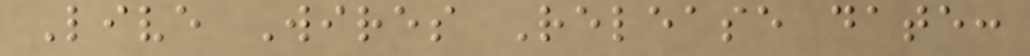Live Wires Release date:
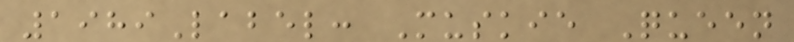1989Label: Muskie Queen
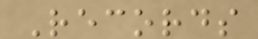Records
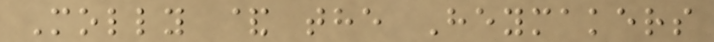Molly & the Heymakers
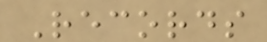Records
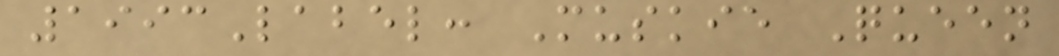1993Label: Muskie Queen
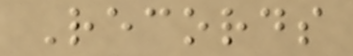Records
